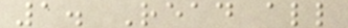1. Read all
